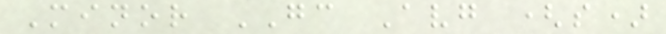Minor GC Avg (s)
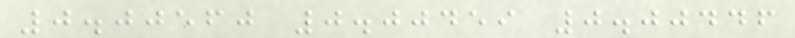0.00560 0.00459 0.00446
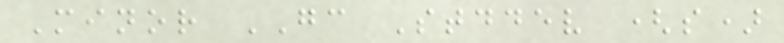Minor GC Stddev (s)
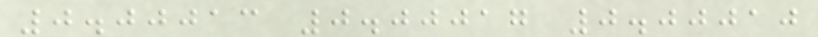0.00013 0.00017 0.00010
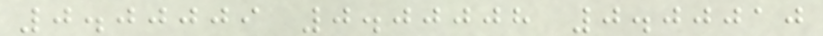0.00009 0.00008 0.00010
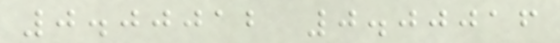0.00012 0.00016
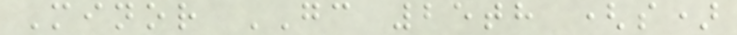Minor GC 25th (s)
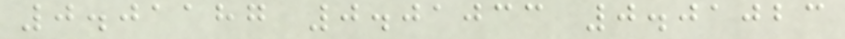0.01187 0.01033 0.01023
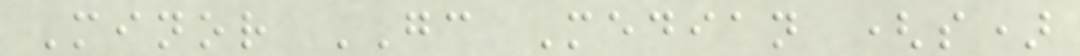Minor GC Median (s)
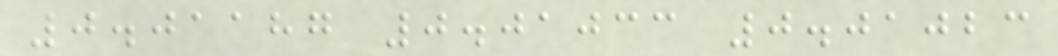0.01187 0.01033 0.01023
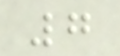7
